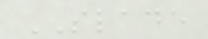SLADE
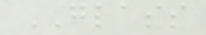GLASS
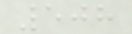508
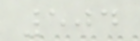504
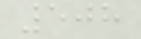508
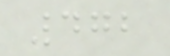472
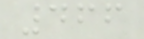466
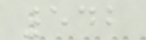542
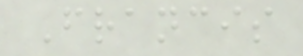Francis
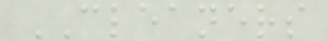CLEANERS
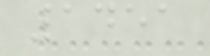1451
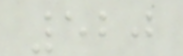520
